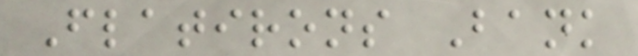Flatirons Bank
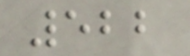522
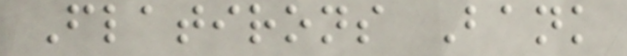Flatirons Bank
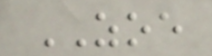ZOE
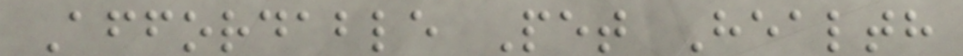Affordable Pet Health
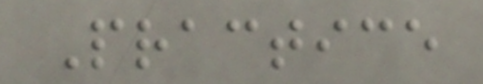Practice
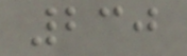230
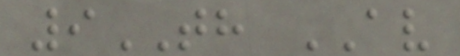9TH AV
